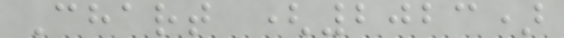Chart (2023)
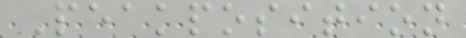Peakposition
